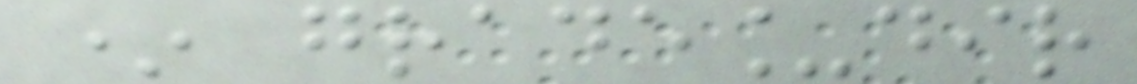* grade_dir
